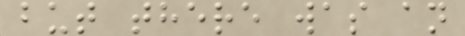but there was an
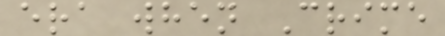era when Crime
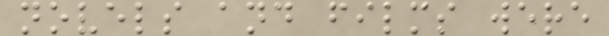novels and films were
